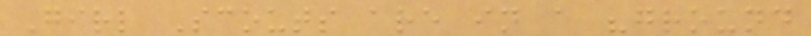Girl Scouts are in a "ground
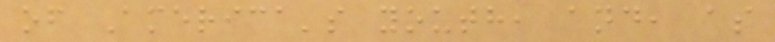of America's youth, and, as
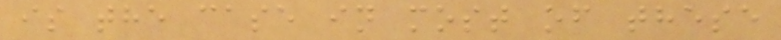is the case in most of these
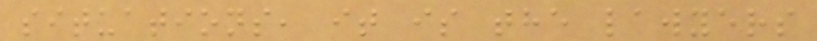situations, it is the lawyers
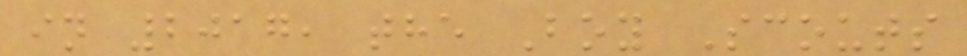in 2017, the Boy Scouts
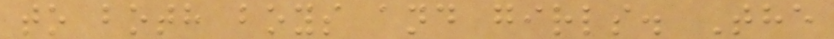to both boys and girls. The
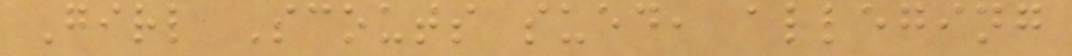Girl Scouts sued, alleging
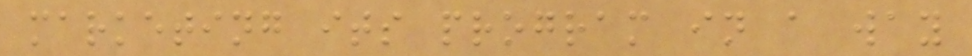marketing its program in a way
